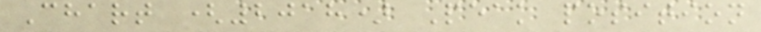Chart (2018) Peak position
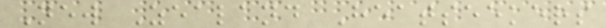New Zealand Heatseekers
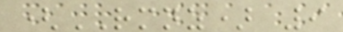(RMNZ) 9
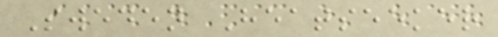Sweden Heatseeker
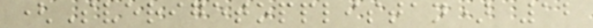(Sverigetopplistan) 12
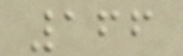166
